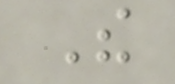The
